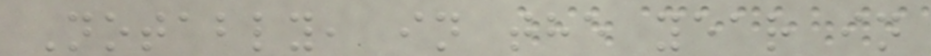Notably, in the year in
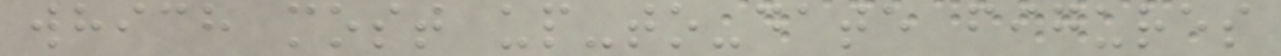which most up-to-date figures
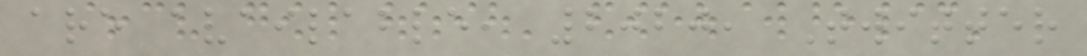are available, 2020, Twitter
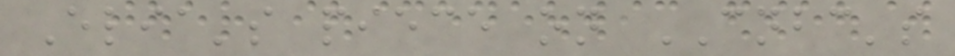Elia's piece on CNBC's
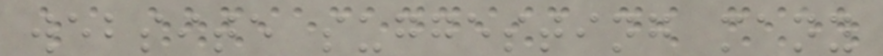website suggesting many
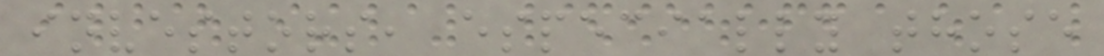investors, especially those
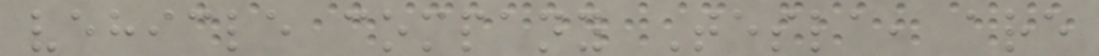vehicle company Tesla, are
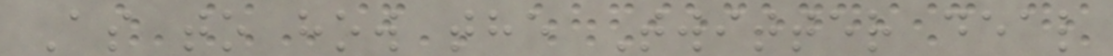As to how the Twitter deal
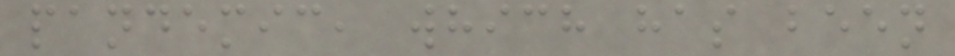pandemic, which has been
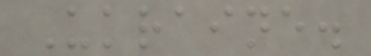Ukraine.
